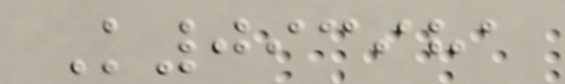K093981
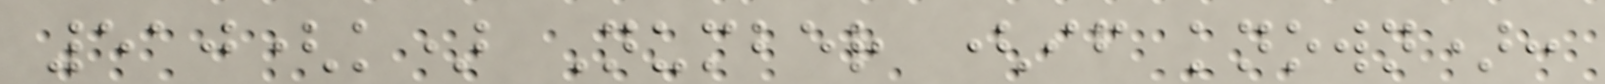510(k) Number (if known):
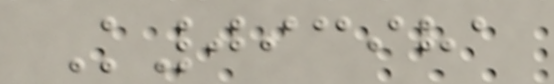K093981
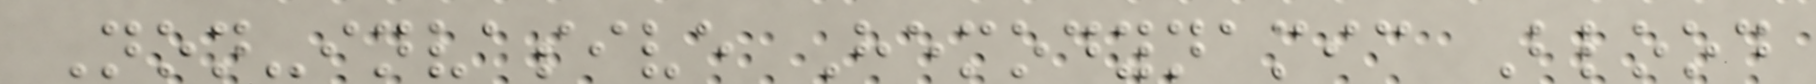Non-invasive Hemodynamic Blood
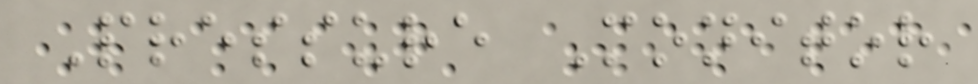Pressure Monitor
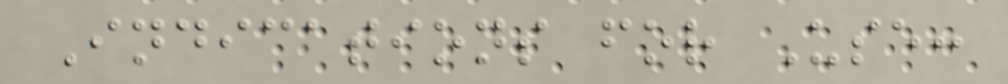Indications for Use:
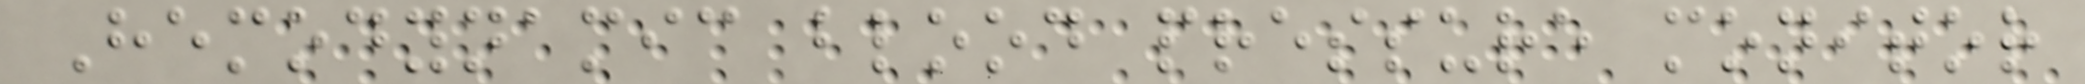Hemodynamic blood pressure monitor
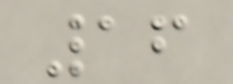16
